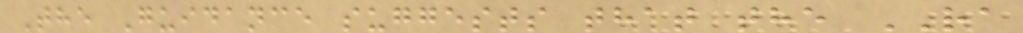The Guidance suggests that the RA
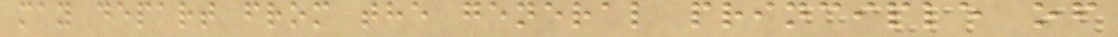may depart from the general principle of
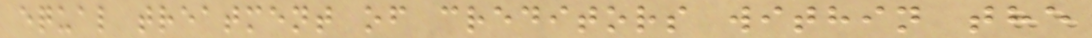equal treatment of creditors within the
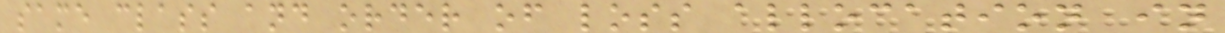same class and order of loss allocation in
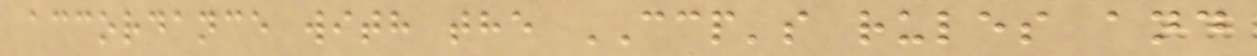accordance with the CCP's rules and
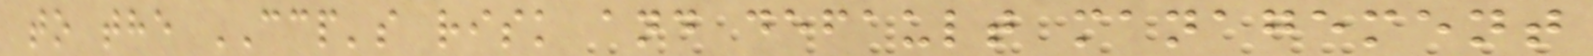to the CCP's risk and default management
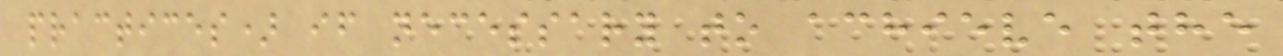practices) if necessary to achieve the
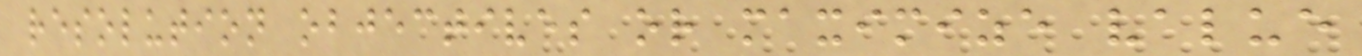resolution objectives or maximize value
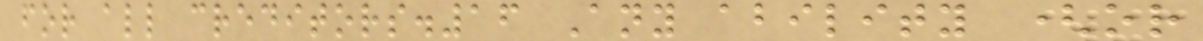for all creditors.16 Any ability (or
